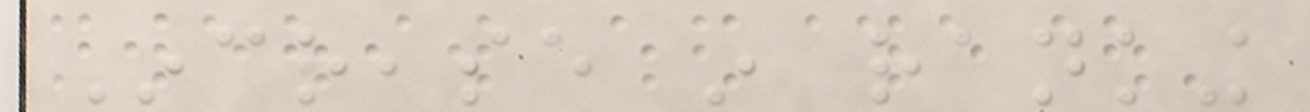Increase in ranking
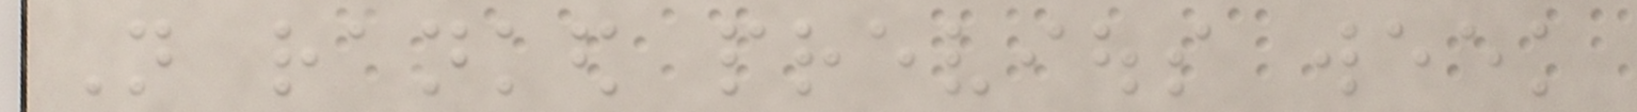Not ranked previous week
